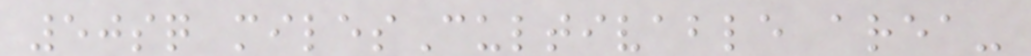50sq milesCultivable area-
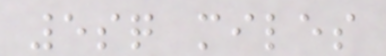5sq miles
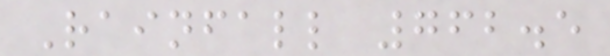Rainfall 762.5
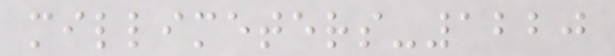millimeters-1220
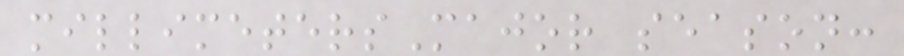millimetersMajor season:
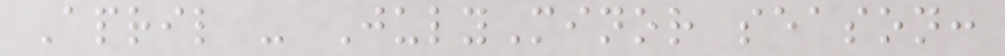April - JulyMinor season:
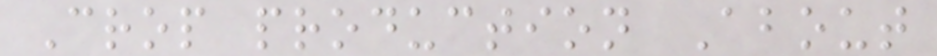Crop production About
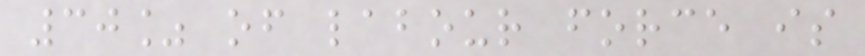30% of labour force is
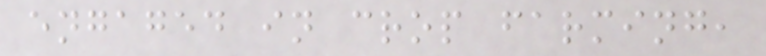engaged in crop farming,
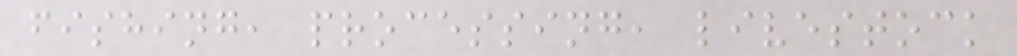fishing, processing, livestock
